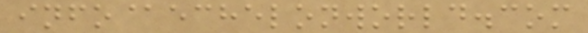info@echelonworld.com
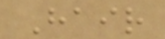Hair
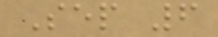Sep 6
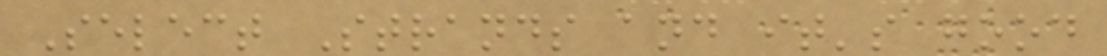Select Strands and it's good
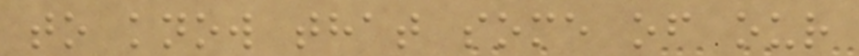to know that some of our
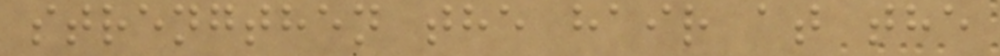strengthen the hair at the
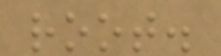root.
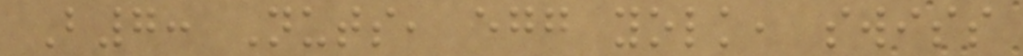B7: Nuts, egg yolk, swiss
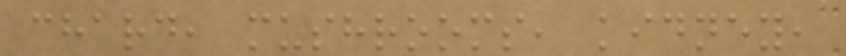chard, mushrooms, kidney,
